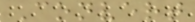Convert
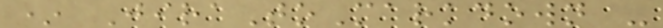* JiraToMarkdown -
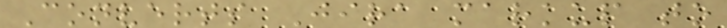Converts Jira markup to
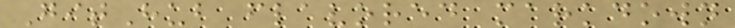GitHub flavored markdown
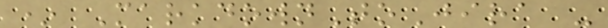* MarkdownToJira -
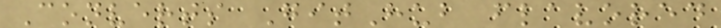Converts GitHub flavored
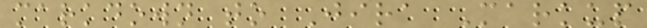markdown to Jira Markup
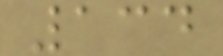134
